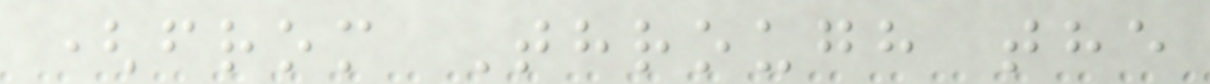(from Through the
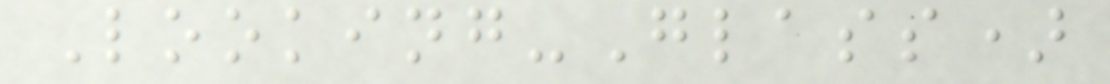Looking-Glass)
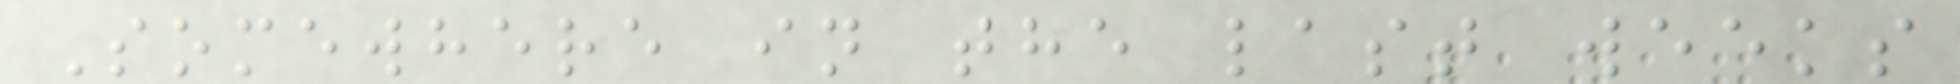Somewhere in the last weeks
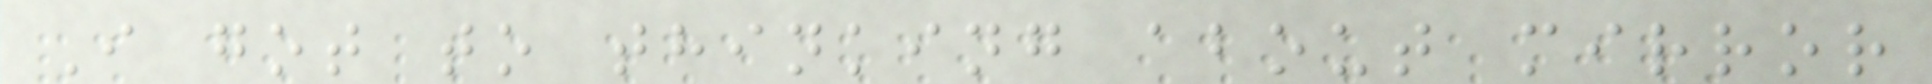I got to thinking about mirror
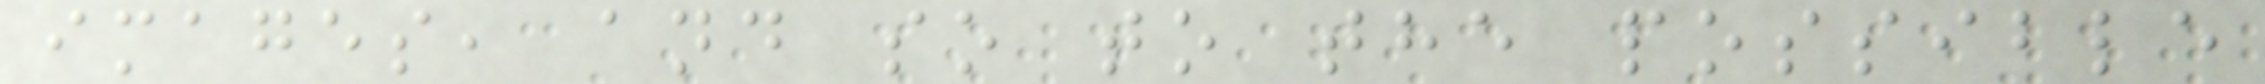images, and so to the possible
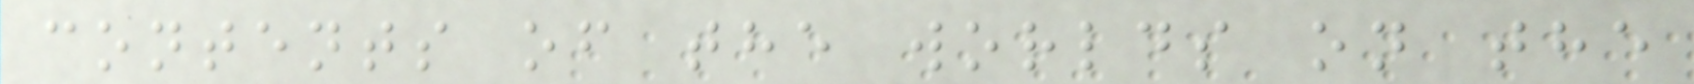contents of the worlds on the
